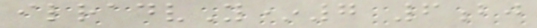ilradvY*7 6bj
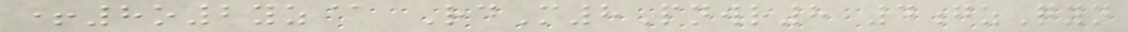+8o2yz@ RdM8Pnwr8 4gzQyn
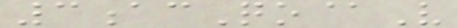3acQo@V
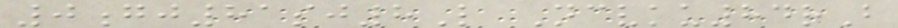0gj81sj8L Ncvku84rB
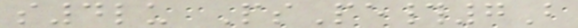s4lu PsPe#7B
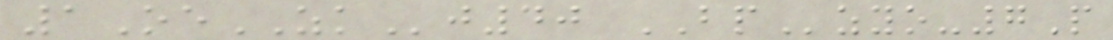1OeZKj40 BPzyo-7P
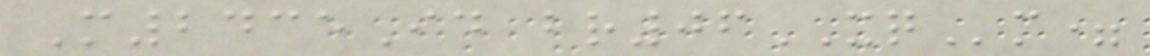M2435Id br06XQm=
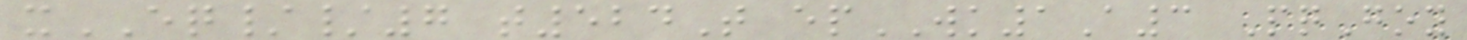xEQ//7 t524T epWK1A3 PqGoy
